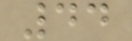44
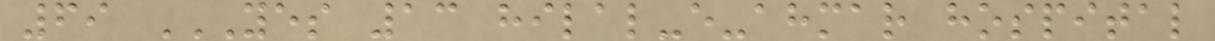69 YES 13 HILAL-E-AHMAR HOSPITAL
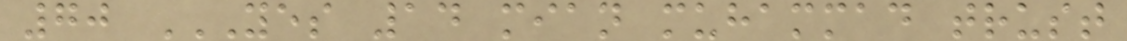70 YES 14 MIAN MUHAMMAD TRUST
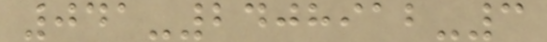041-2408912-3
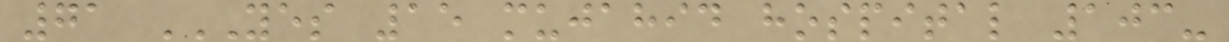71 YES 15 MUJAHID HOSPITAL 103-
